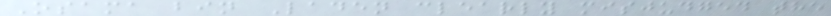Osama bin Laden clearly misjudged the
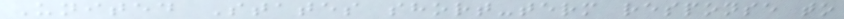United States short-term response to
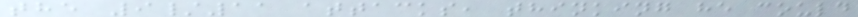the 9/11 attacks, thinking he could
